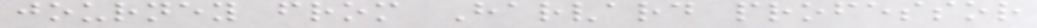journey from Harvard professor
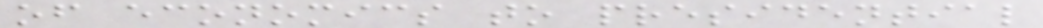of economics to presidential
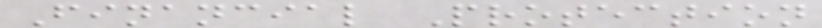Financial Protection
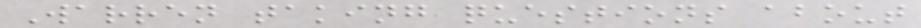Warren taking questions about
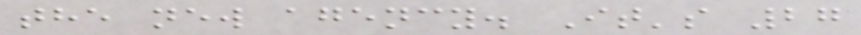the new agency. It's 27
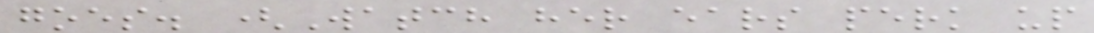goes. (Watch her ears perk up
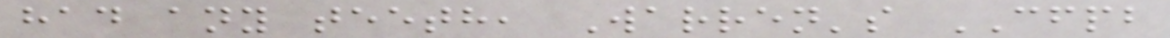had any teeth, Warren's CFPB
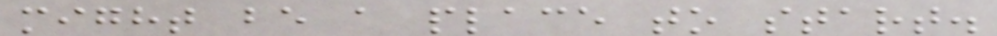might be a place to start.
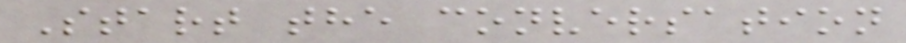Start the conversation
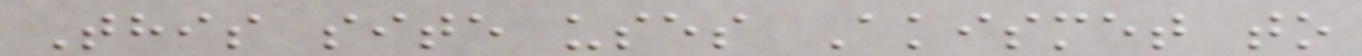This site uses Akismet to
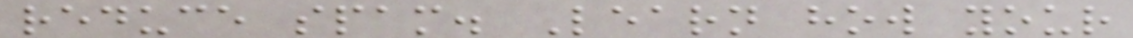reduce spam. Learn how your
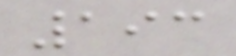193
